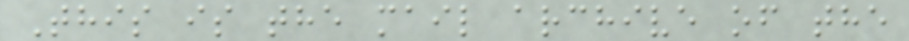This is the mail archive of the
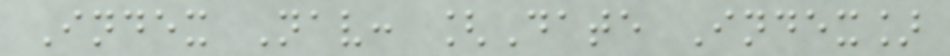Index Nav: [Date Index]
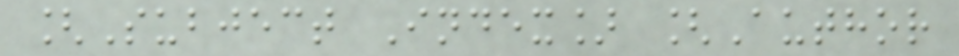[Subject Index] [Author
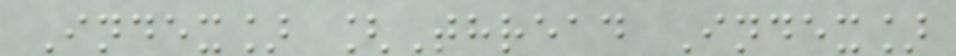Index] [Thread Index]
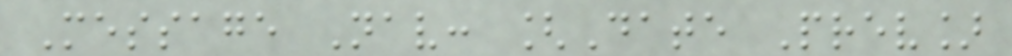Message Nav: [Date Prev]
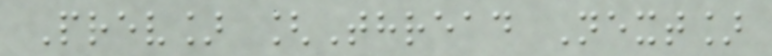Prev] [Thread Next]
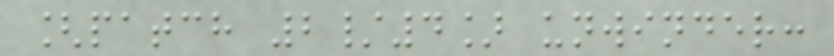[patch 2/4] unwinder:
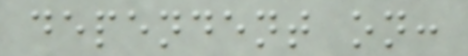dependent on:
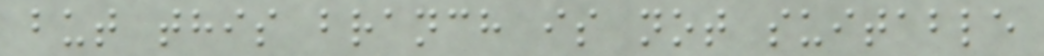but this branch is not suitable
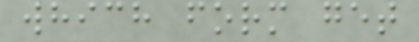which form get
